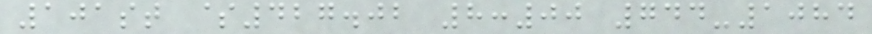101st $427.02 8:00 744-1084
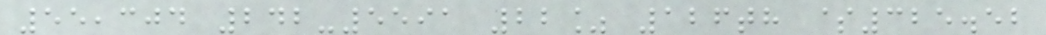55,304 242-5591 22% 126th $325.52
